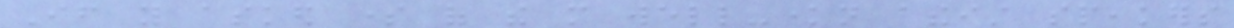If you asked some of the more well-known atheist speakers
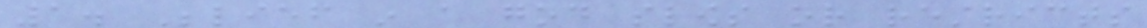1. Belief in a god slows or restricts
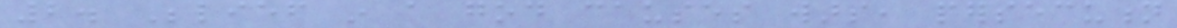2. Belief in a god causes wars, persecution
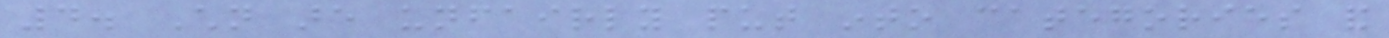4. Children are unfairly put into categories and
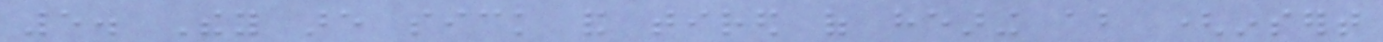5. They are sick and tired of hearing about (insert
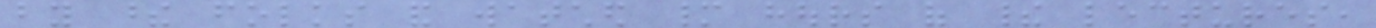by these folks and watched many hours of their lectures,
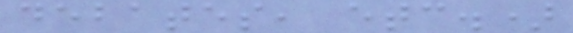debates, etc.)
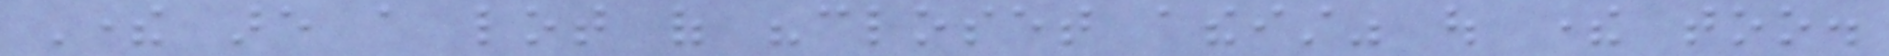There are a lot of "closet atheist" out there too.
